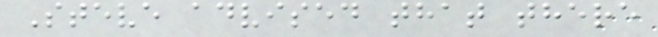Steve advised that there
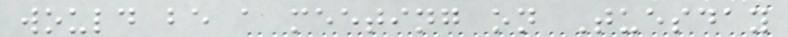would be a meeting on Tuesday
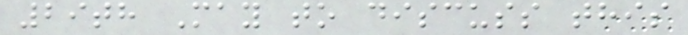29th May to discuss this
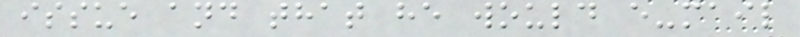issue and that he would e-mail
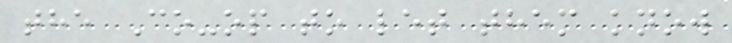the Co-op to let them know
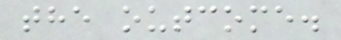the outcome.
